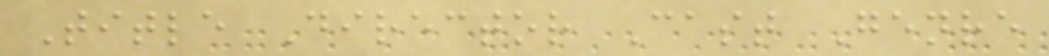Title Director Cast Genre
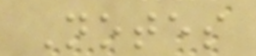Notes
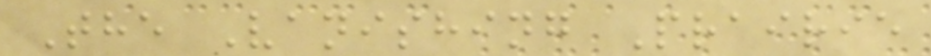The Vanishing Prairie
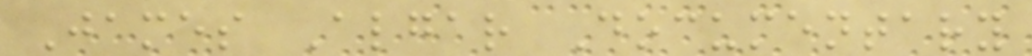James Algar Documentary
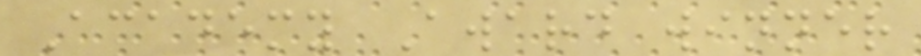Academy Award winner
